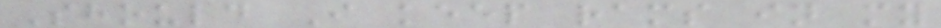Should I keep rams in my
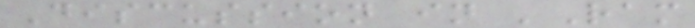Discussion in 'Ram
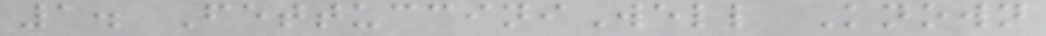1. FettucciniWell Known
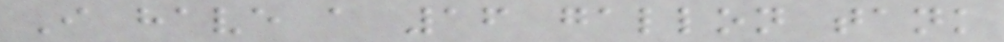I have a 16 gallon tank
